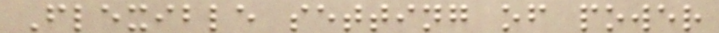Flexible setting of power
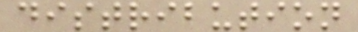distribution
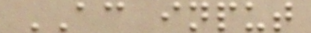AC input
